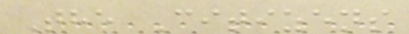The Citizens
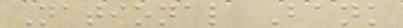National Bank
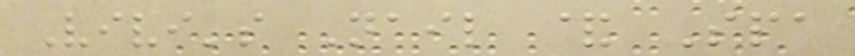Vivi's Nail & Spa
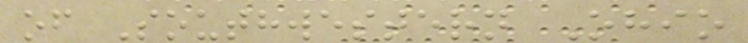of Southwestern Ohio
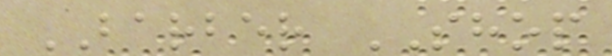BARBER SHOP
